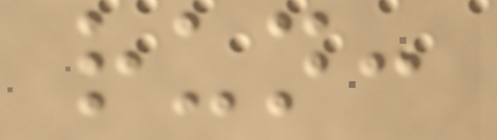run:
